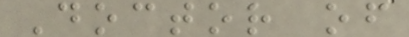Doctor of
